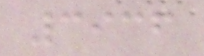3936
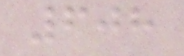608
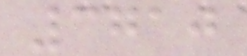3710
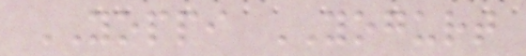YOPPI YOGURT
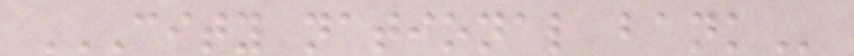CITY NATIONAL BANK
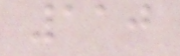110
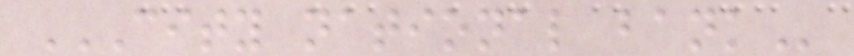CITY NATIONAL BANK
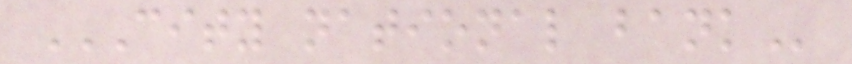CITY NATIONAL BANK
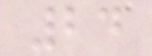24
